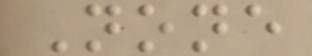None
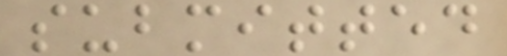submitted
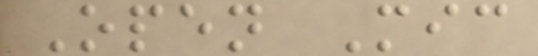Open Mic
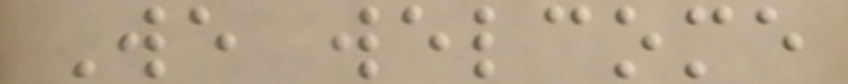We welcome
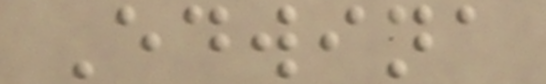Edwina
